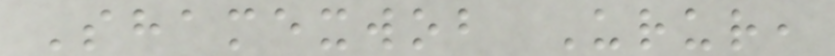Shamexwob Urur,
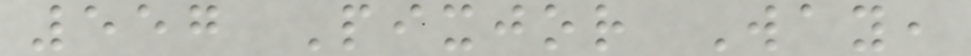557 Pixjor Way,
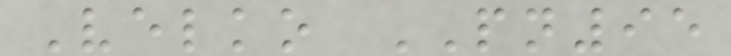Velko PN95
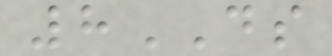8DS
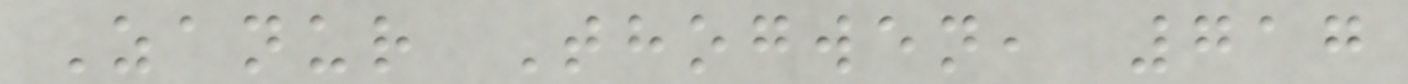Zanur Thogwen, 717
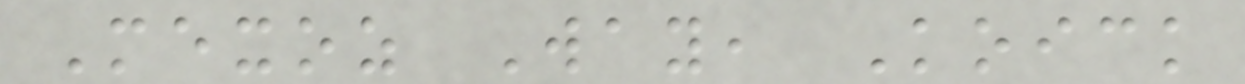Mexoz Way, Koick
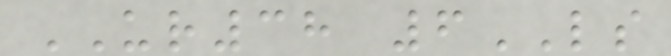UR38 6LS
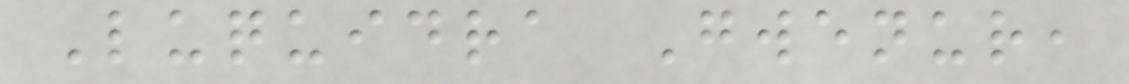Luquidra Gwenur,
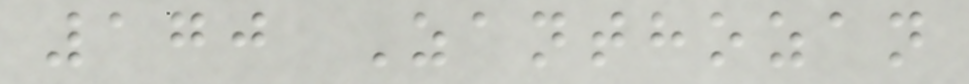170 Zanthozan
